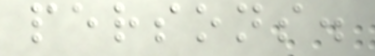persons.
